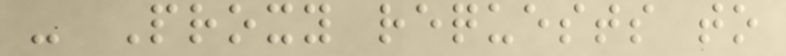- Proxy requests to
